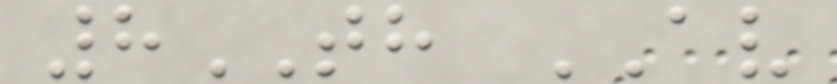8TH AV
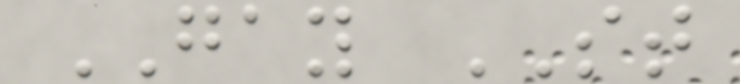GAY ST
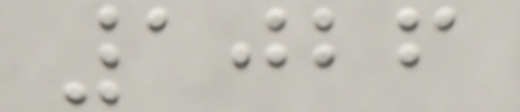1026
